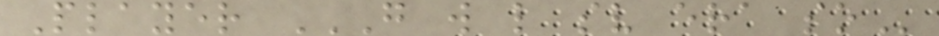Player G W L SV ERA SO
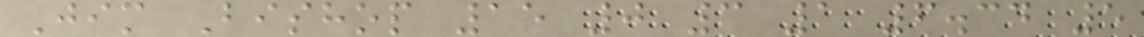Jim Bishop 15 0 3 1 6.34 5
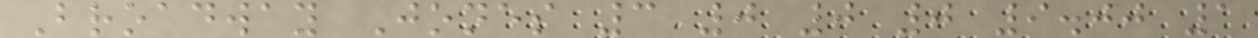Broadway Jones 3 0 0 0 9.00 1
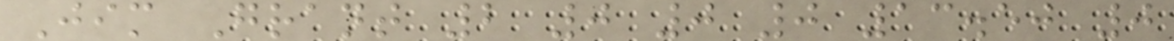Jim Grant 2 0 0 0 13.50 0
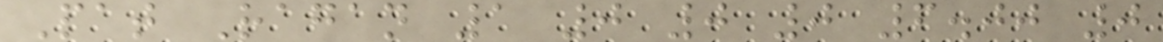Pat Ragan 1 0 0 0 6.00 0
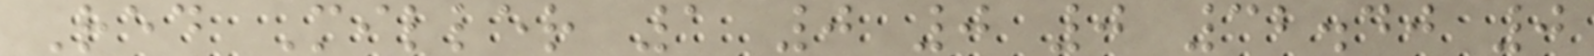Red Miller 1 0 0 0 32.40 0
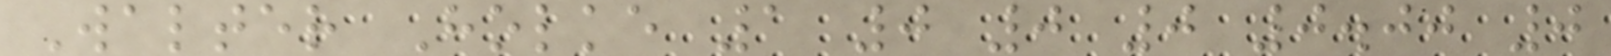Walter Holke 1 0 0 0 0.00 0
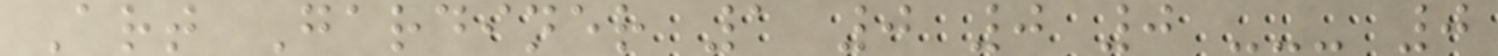Art Gardiner 1 0 0 0 --- 0
